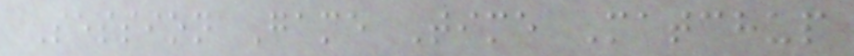Session Game Time Matchup
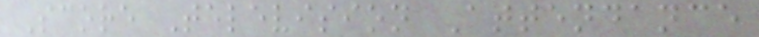Score Television Attendance
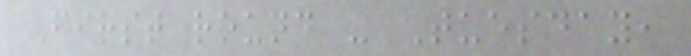First round - Tuesday,
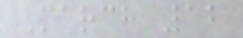March 12
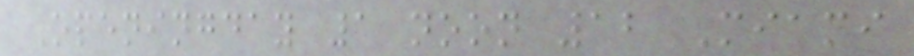Openingday 1 noon 12 Miami
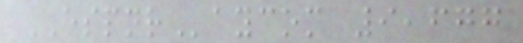ESPNRaycom 9,677
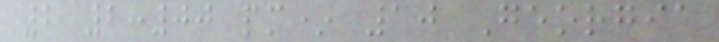2 2:00 pm* 10 Georgia
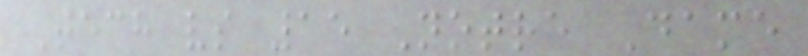Tech vs 15 Notre Dame
